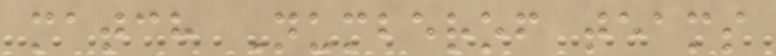match Numberof teams
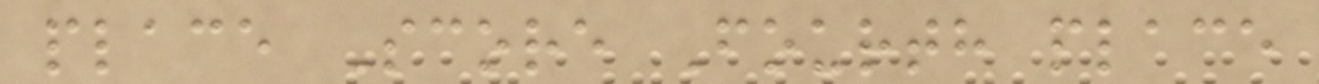place Score Fourth place
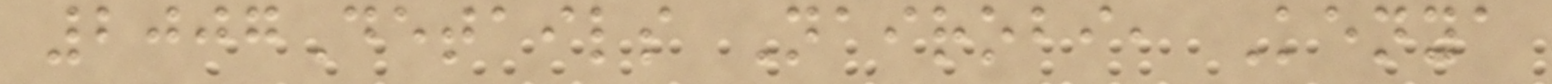2007Details Nairobi, Kenya
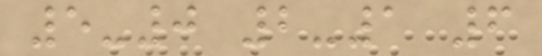5-0 2-1 6
